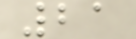21
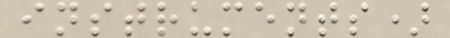instruments)
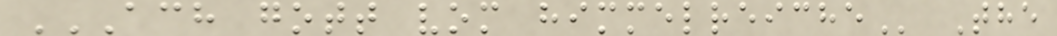ACH GOTT VOM HIMMELREICHE The
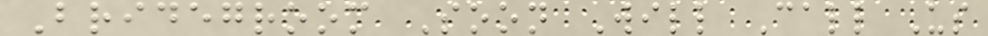Bridegroom Soon Will Call Us
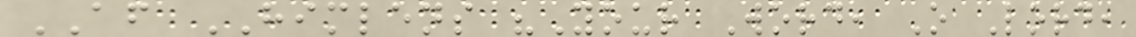AF HIMLENS "Your Word, O Lord,
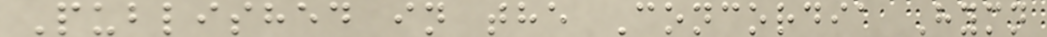Published in the Concordia Hymn
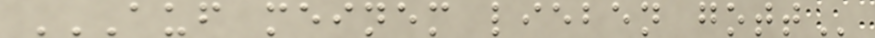AUF MEINEM LIEBEN GOTT
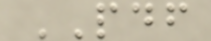PDF
